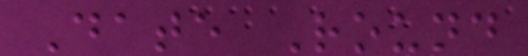Date Round
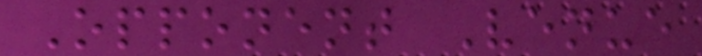Opponent Venue
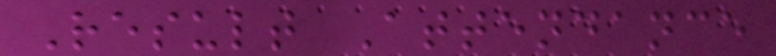Result Attendance
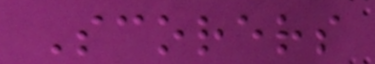Scorers
